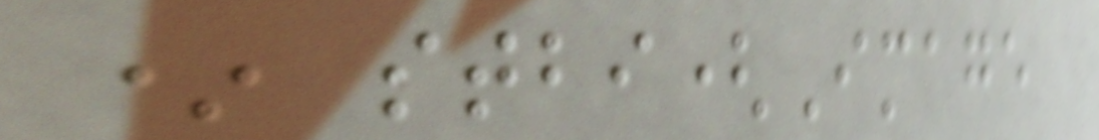* stbi(Image
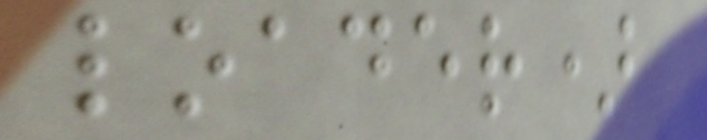loader)
